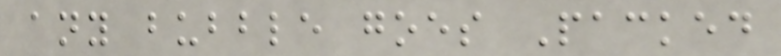any bubble goes Packed
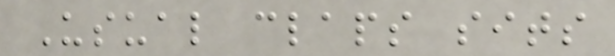Usual claps sits
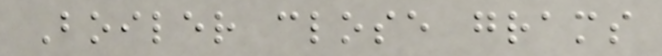Boiler close grams
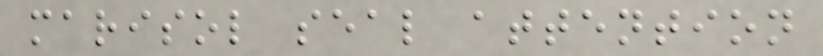marisol seal attention
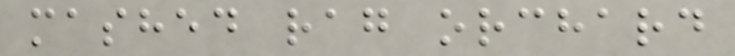mashed rag orchard
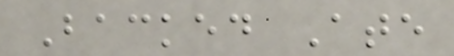Backed Ate
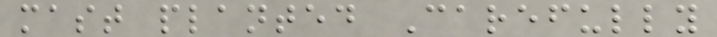mast planted Carefully
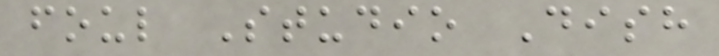foul Studio Dish
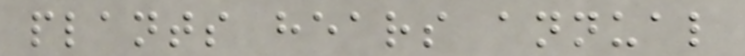plants hears annual
